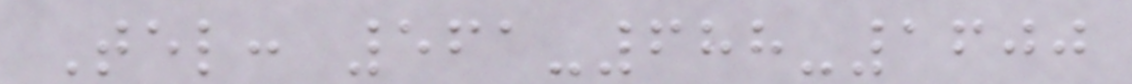Tel: 561-688-1600
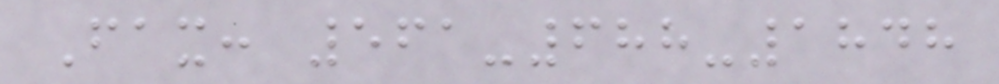Fax: 561-688-1848
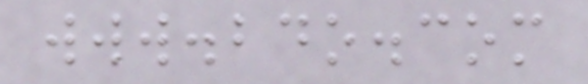www.bdo.com
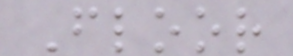Floor
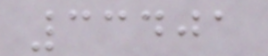33401
